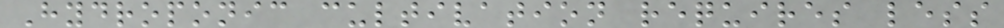Hydroponic cultivation requires less
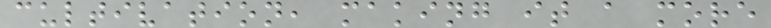cultivation, making it a more
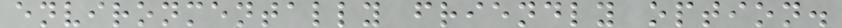environmentally friendly option.
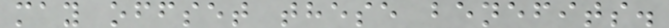may offset these benefits.
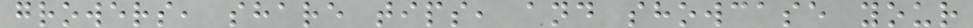growers, share tips, and showcase your
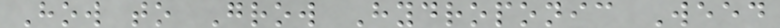How to Grow Hydroponic Weed
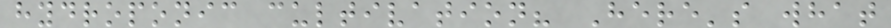hydroponic cultivation? Here's what
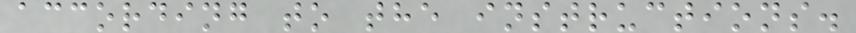according to the instructions.
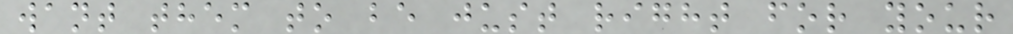want them to be just right for your
